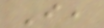I,
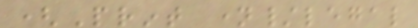(Print name/legal
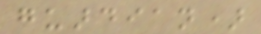guardian)
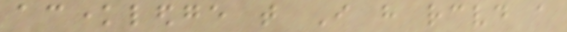acknowledge that I have received a
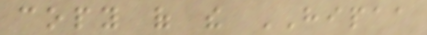copy of the HIPAA
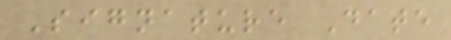Signature Date
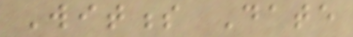Witness Date
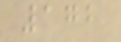172
